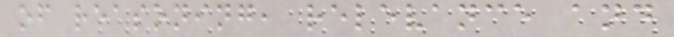of reasoning, relevance and
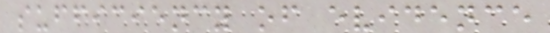sufficiency of evidence
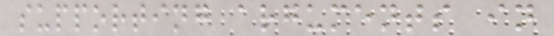supporting arguments in
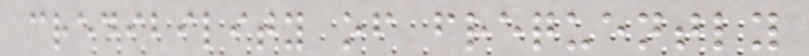credibility of frequently
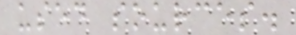used sources.
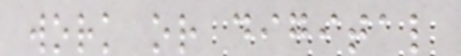work or digital
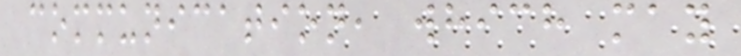communication, which may
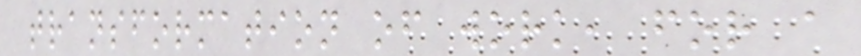transformation of work, for a
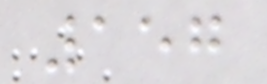157
